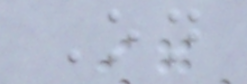On
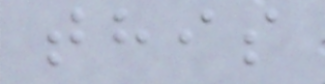this
